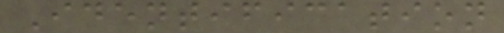Identification
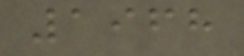1968
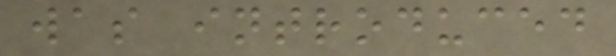was introduced
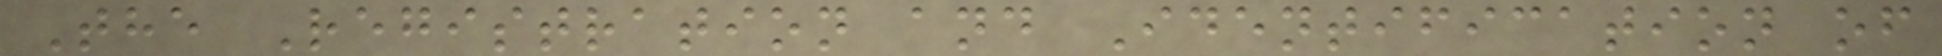The Registration and Identification of
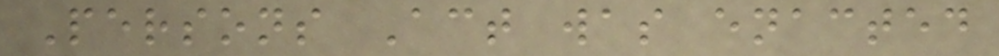Persons Act was enacted
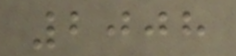2008
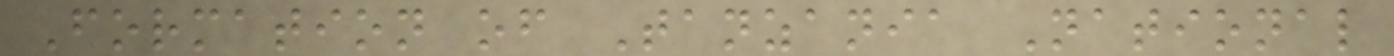Formation of Tanzania National
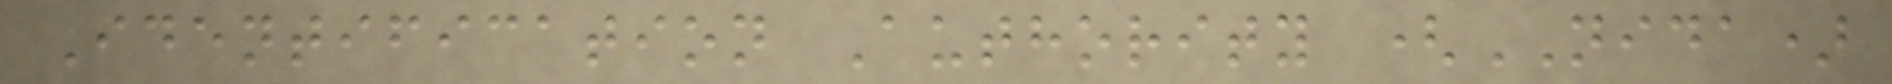Identification Authority (NIDA)
